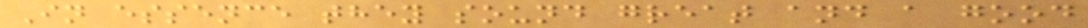In essence they sound great and a good
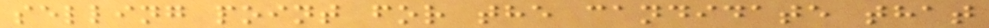selling point for the candidate that
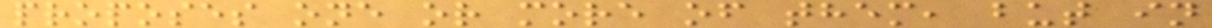proposes one or more of them, but in
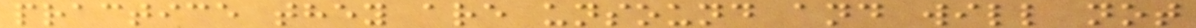practice they are unsound and will not
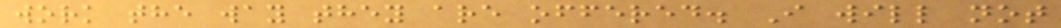work the way they are offered. I will not
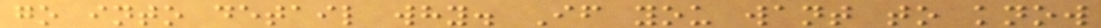go into detail why. If you want to know
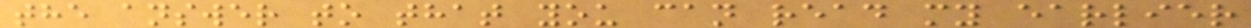the answer to that you can read my earlier
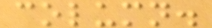column.
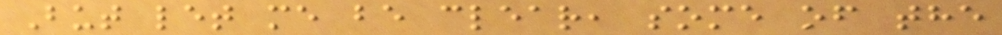But let me be clear, some of the
